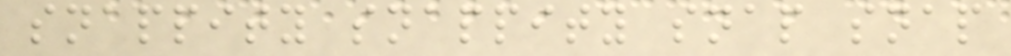snappity snappity snap snap
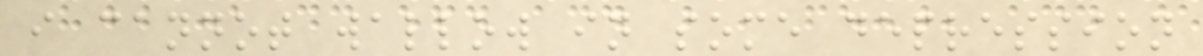i cannot wallow in some depression
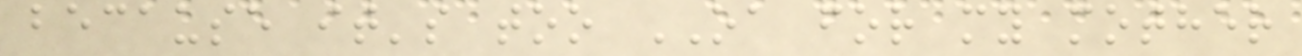because it's too OA for my mother
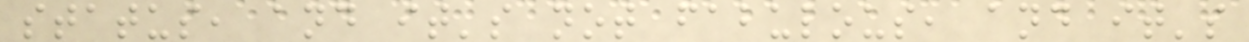status, and it's not fabulous, and it's
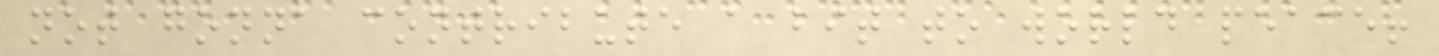not gonna contribute a bit to world peace!
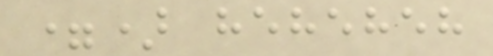=) heheheh
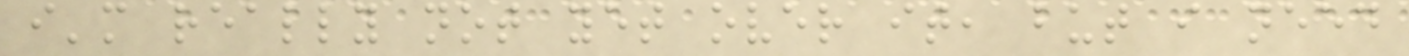i'm really not yet over it, but i need
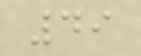49
